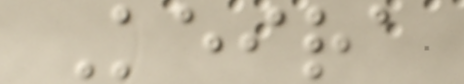Keira
